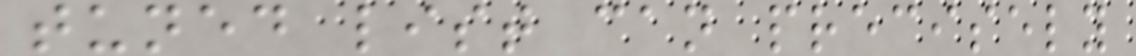tuned list can precisely
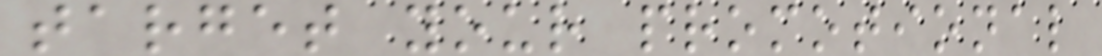target your promotional
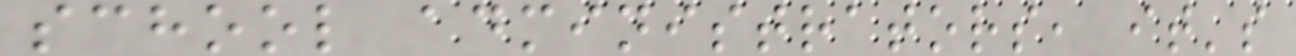school administrators, it's
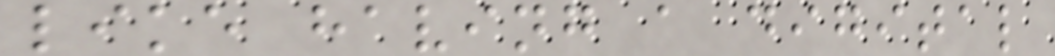like having a digital
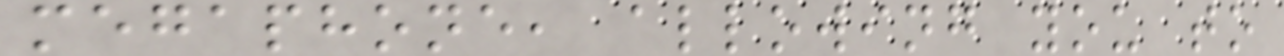megaphone, allowing you to
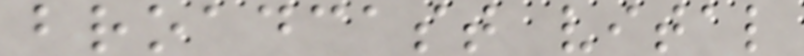broadcast vital
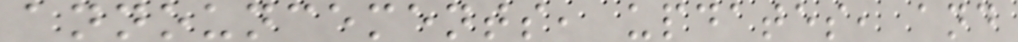announcements, updates, and
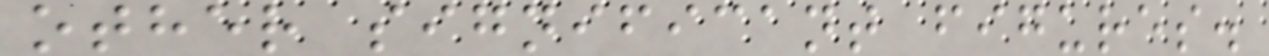other significant figures.
